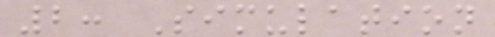2: Simulation
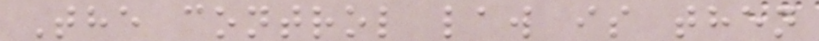The control law is then
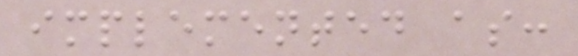implemented as:
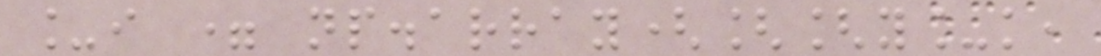_i = np.array([[y_k,
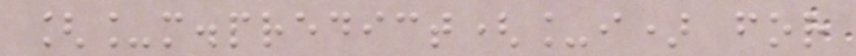[_m.predict(_i) for
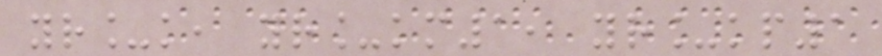yr_k, yr_km1, yr_kp1
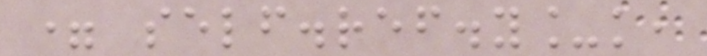= self.ref.y_k,
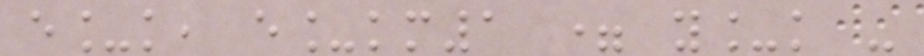e_k, e_km1 = y_k -
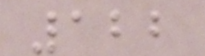122
